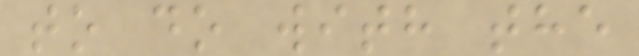to do with the
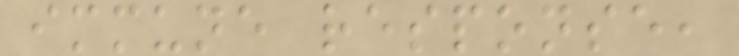immune response,
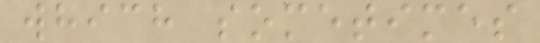which sometimes
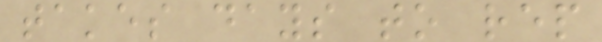takes days to rep
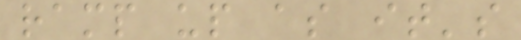ramp up as it's
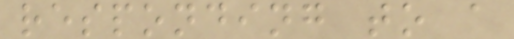responding to a
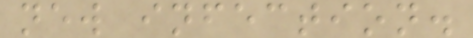new infection.
